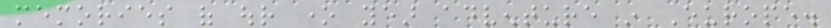memories of our one year adventure in Europe.
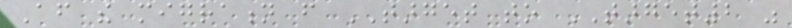After the migration from TARGET to TARGET2 was
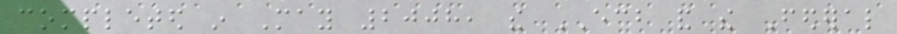completed in May 2008, the ECB and the Federal
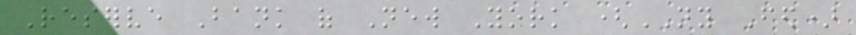Reserve Bank of New York (NY Fed)
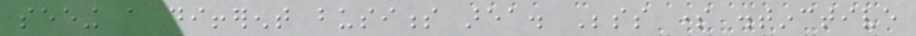seeing a different business area. Besides some distinctive
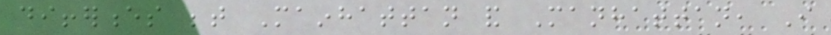differences between Mainhattan and Manhattan, I
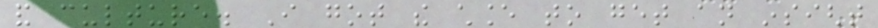and culture. I got the chance to get an insight
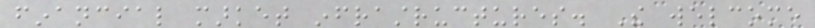financial market infrastructures. The welcome
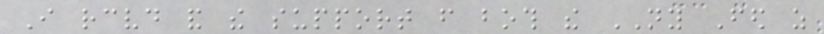I received and the support from both the NY Fed as
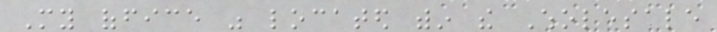My office was located within the Wholesale
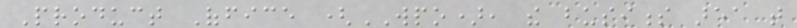Product Office (WPO), the business area that
